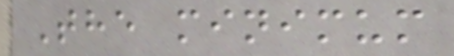The minimum
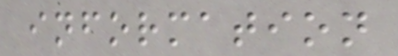information
